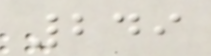249
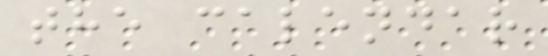the calendar
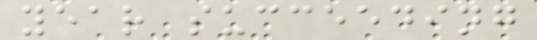year succeeding
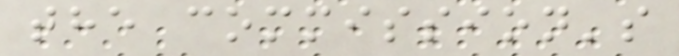the commission's
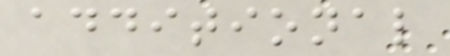additional
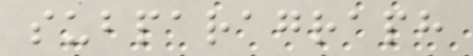subparagraph
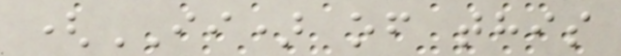(II) of this
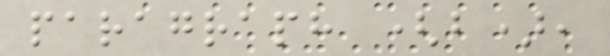paragraph (b),
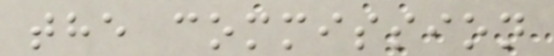the commission
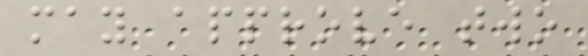may approve two
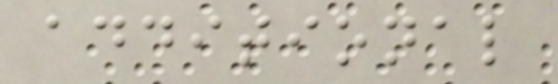additional
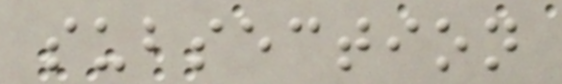subsection
